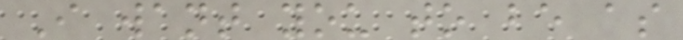I want you to be as
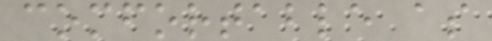comfortable as
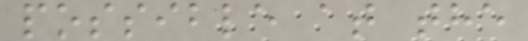possible at the
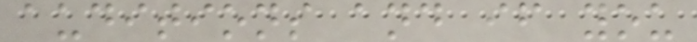auditions and if you
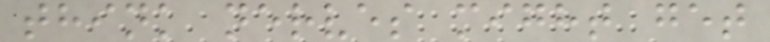think nerves might get
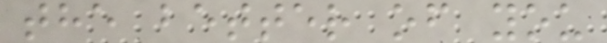the better of you
